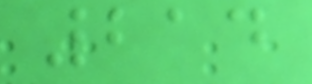214
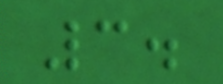3.
